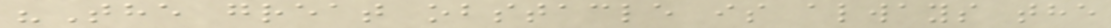"The great obstacle is always the
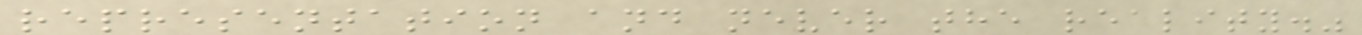representation and never the reality."
